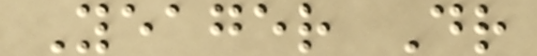Yeager Dr
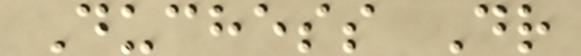Duchess Dr
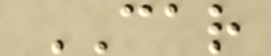CAR
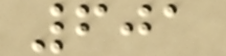601
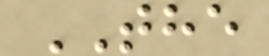THE
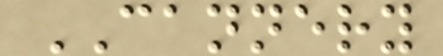CANNERY
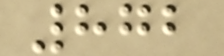872
